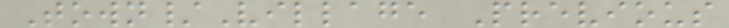Town/Village Previous
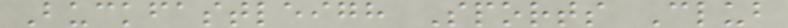Buckfastleigh Sports Club
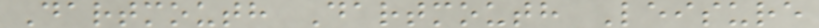Dartmouth Dartmouth Leisure
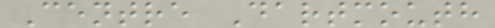Centre Dartmouth
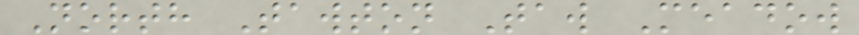North Tawton Taw Meadow
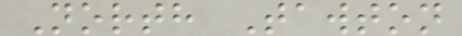North Tawton
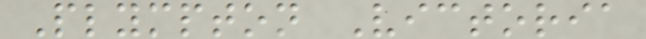Plympton Victoria
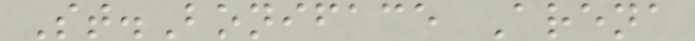St.Boniface Arena
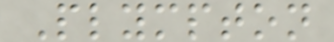Plympton
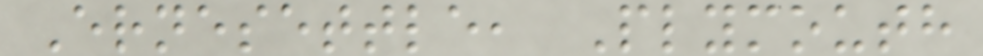Ernesettle, Plymouth
